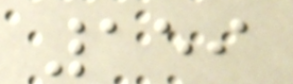159
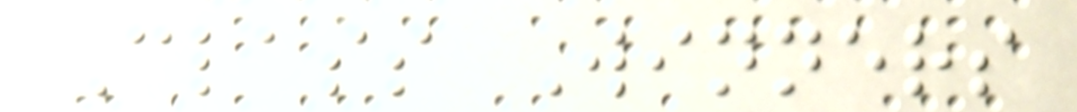Class Winners
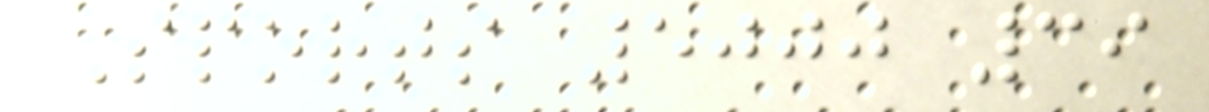Sports 5000 39
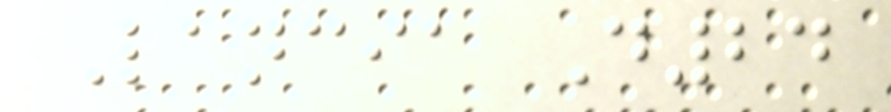Lancia D24
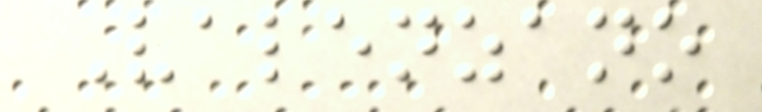Valenzano
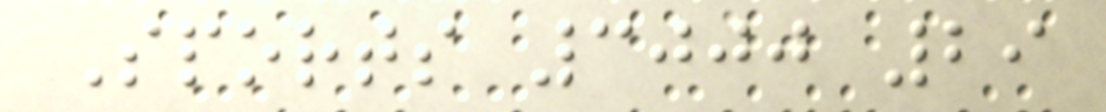Sports 3000 29
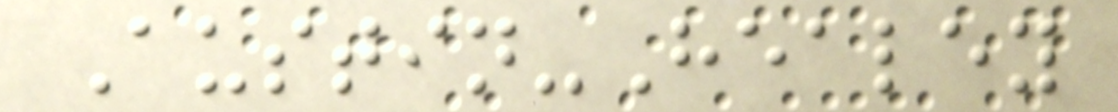Austin-Healey
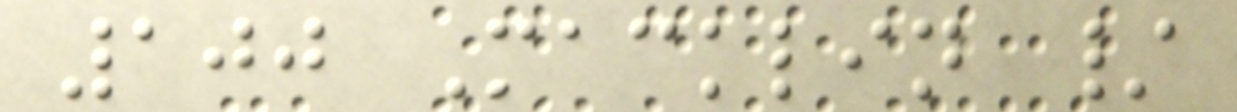100 Macklin /
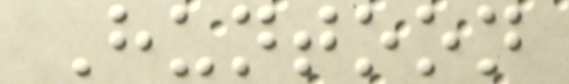Huntoon
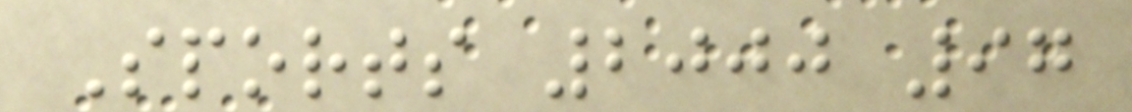Sports 2000 97
